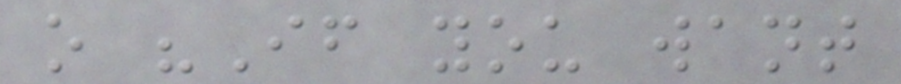o "If you want
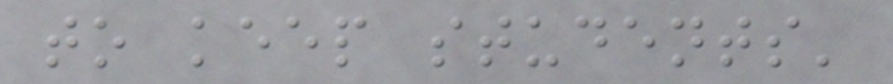to keep students'
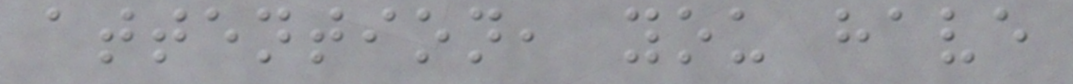attention, you have
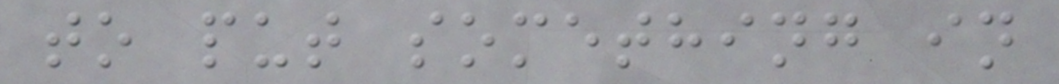to put something in
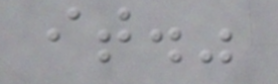it."
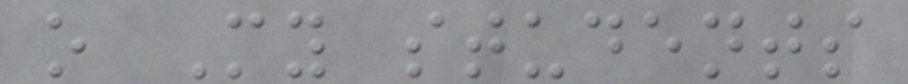o My students
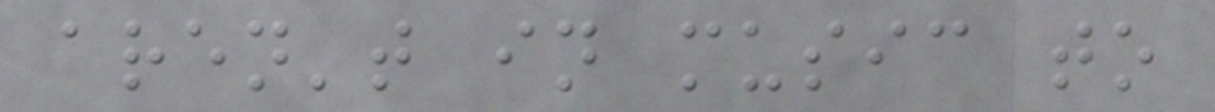aren't in music to
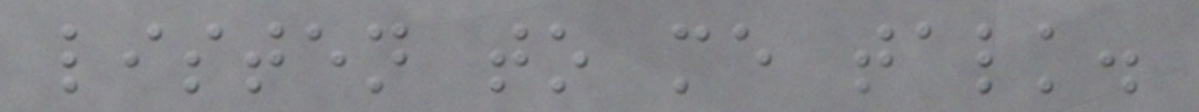listen to me talk.
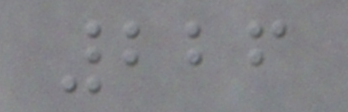226
